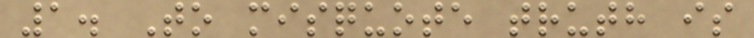1. To misquote truth is
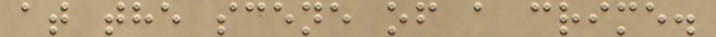at the scene of a crime.
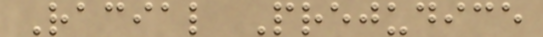Racial Prejudice
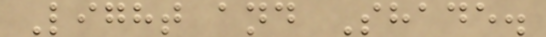Light and Shade.
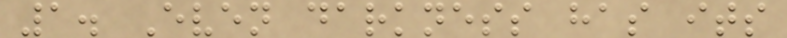1. Even darkness has its
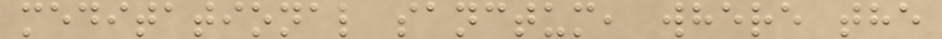meditational sanctum, where the
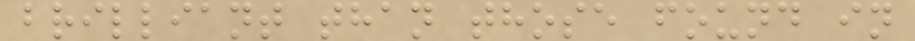brilliant than those found in
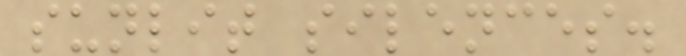sunlit silences.
